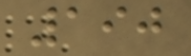190
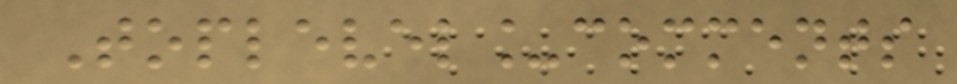Toplevel_comments
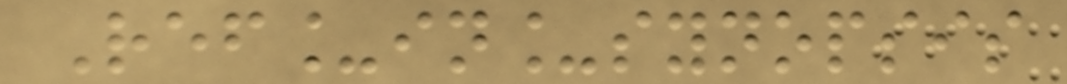Ref_in_synopsis
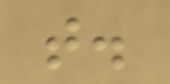t.
